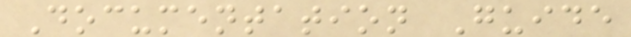Documentation Guide
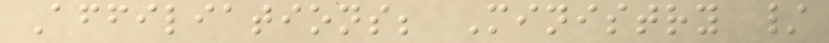Affiliations; Ministry /
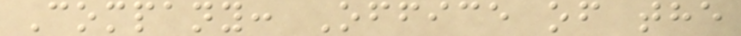Company: Office of the
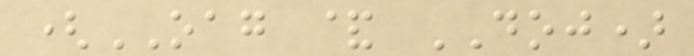(OAG & DOJ)
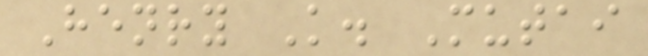Henry K. Mutai
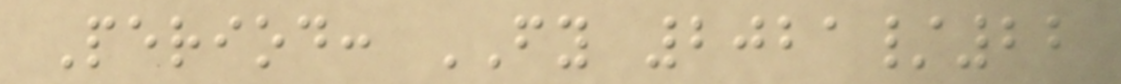Period: FY 2021/22
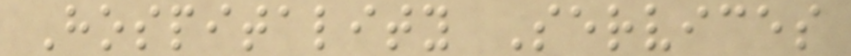Hospitality Services
